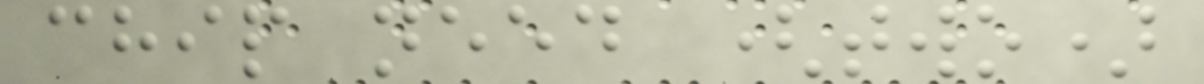chip need (two)
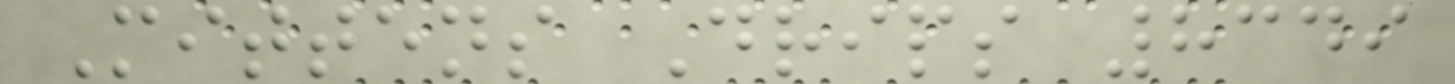Mittens Drips 8349
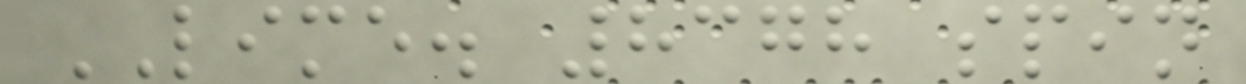LIME. 8378 spin
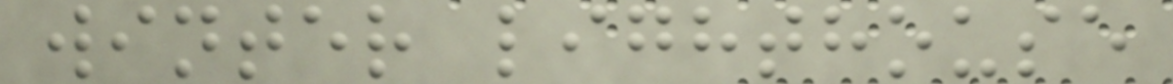winter lighthouse
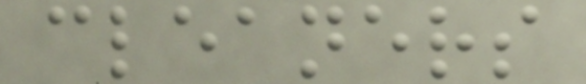cleaners
